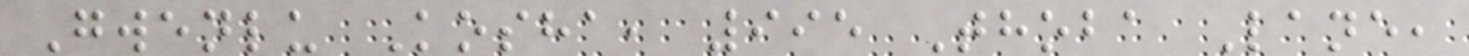Gwenlu Kosha, 995 Thoba Lane,
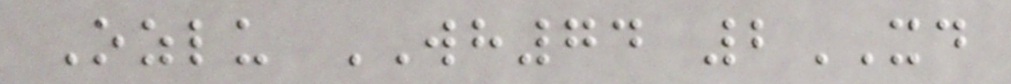Ozlu WH74 2XD
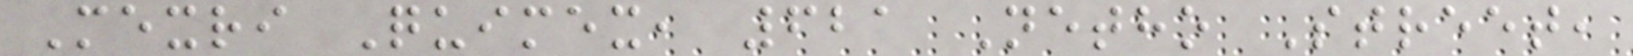Mexri Quimex, 621 Netho Street,
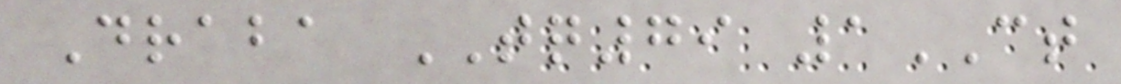Draba TQ79 1CT
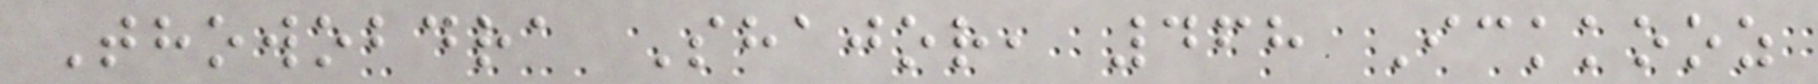Thowobdra Shajor, 468 Ickkooz
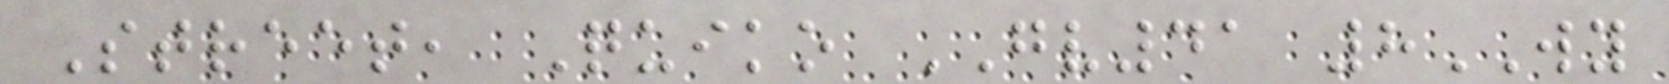Street, Quiko GV41 8WY
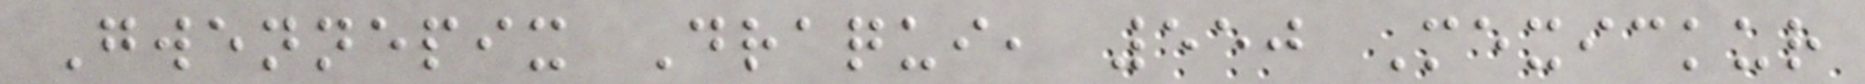Gwennepix Draqui, 550 Mexickur
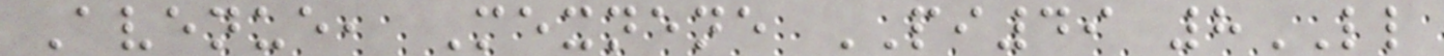Avenue, Mexnene PI49 8LL
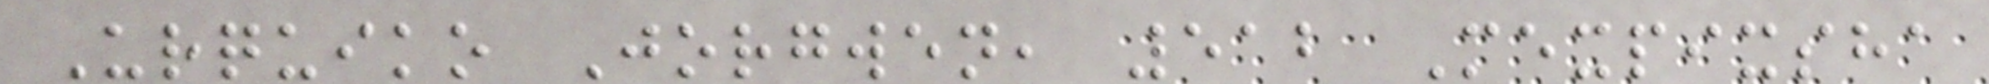Urquiko Jorgwen, 512 Mexpixsha
